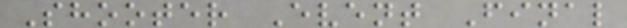Shooter Event Final
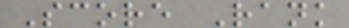Score Rank
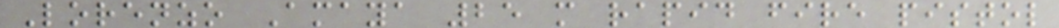Lorenzo Amaya 25 m rapid fire pistol
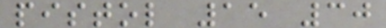pistol 15 30
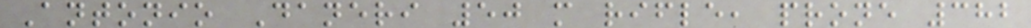Antonio Daneri 50 m rifle, prone 382
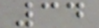34
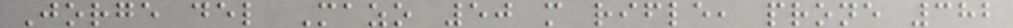Jorge del Mazo 50 m rifle, prone 382
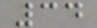34
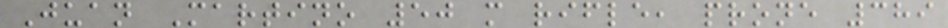Juan Martino 50 m rifle, prone 389
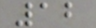12
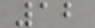12
